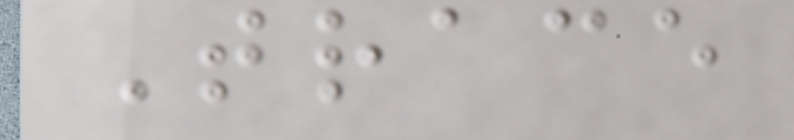Trace
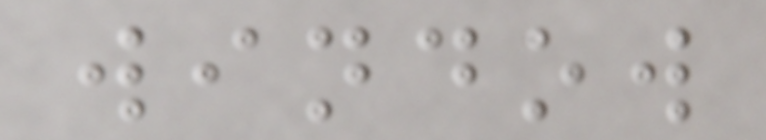window
